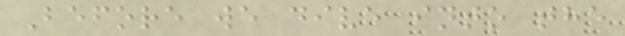Before we dive into the
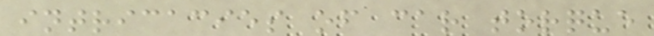intricacies of car torque
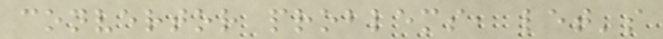convertor problems, let's
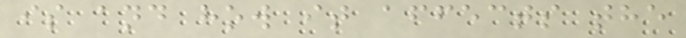is and how it affects the
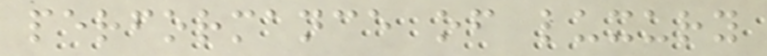performance of luxury
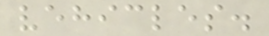vehicles.
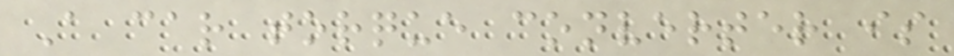A car torque converter is
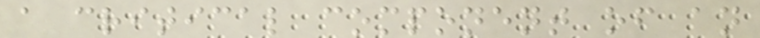a critical component of an
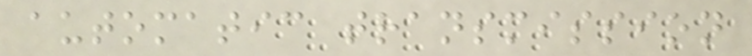automatic transmission
